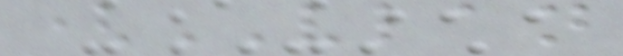(VLAN
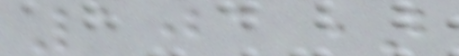101)
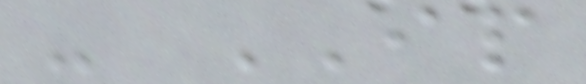- IP
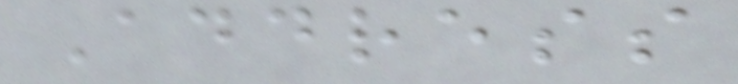Address
